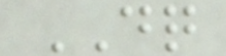DQ
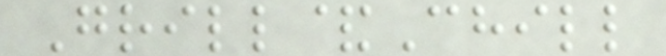Grill&Chill
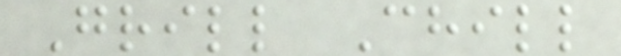Grill Chill
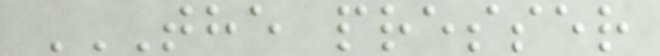THE PRESSER
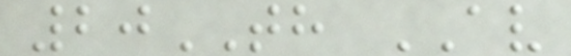20TH AV
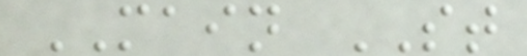MAIN ST
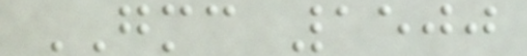GMC 1500
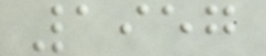1957
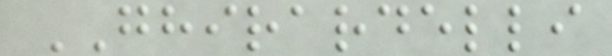GHIRARDELLI
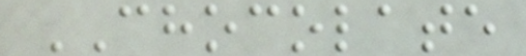CHOCOLATE
